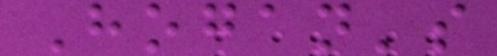Hogan's
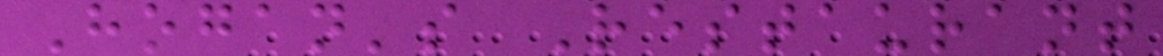Hogan's Restaurant
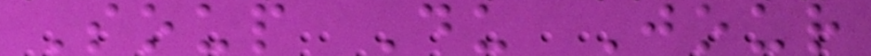Soup Du Jour
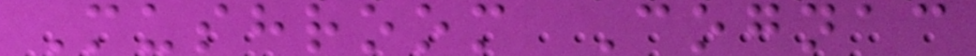Mushroom Cognac
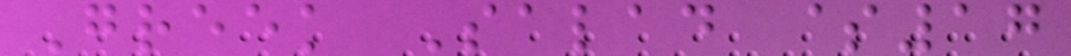Greek Salad $17
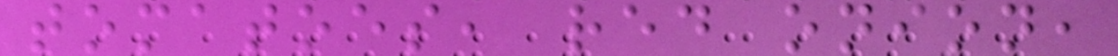tomatoes, red onion,
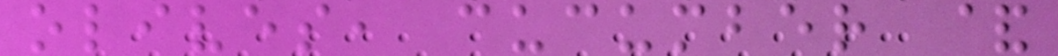olives, cucumber &
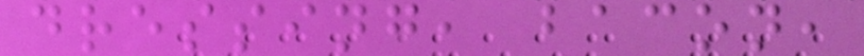dressing, bacon,
